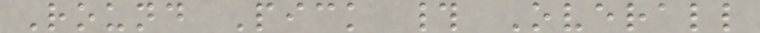Round Pick # Overall
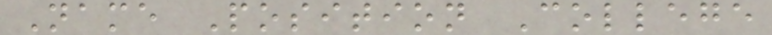Name Position College
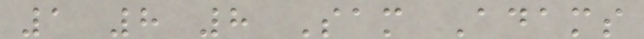1 8 8 Sam Adams
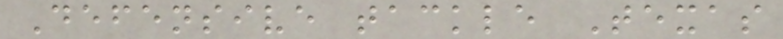Defensive tackle Texas
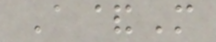A&M
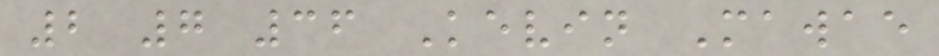2 7 36 Kevin Mawae
